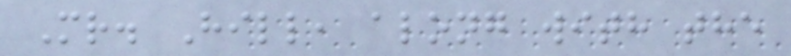Mr. Hill, along with the
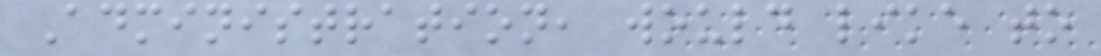Administration, would like to
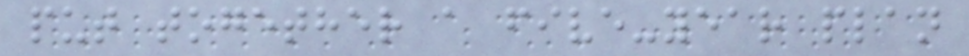put together a five-year plan
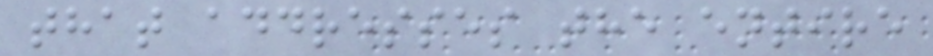that addresses the entire
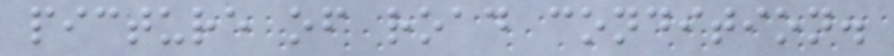picture of road condition.
